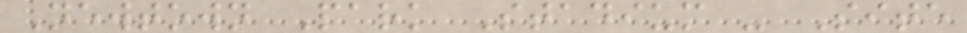Newtown Park Stadium - Site
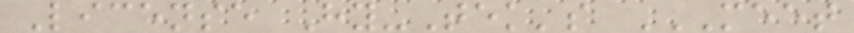License Hy-Tek's MEET
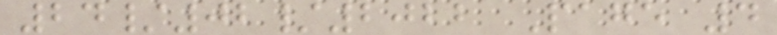24/02/2022 Page 4
